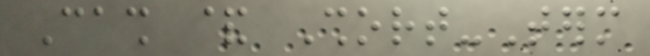Cash & Short-Term
